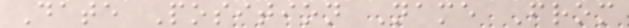Date Position Name From
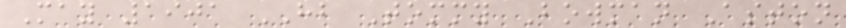May 1901 HB Tommy Bowman Aston
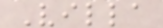Villa
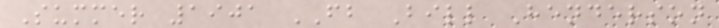Summer 1901 FB Bill Henderson
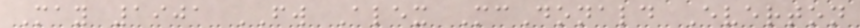May 1901 FW Alex McDonald Everton
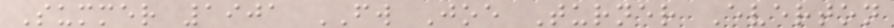Summer 1901 FW Joe Turner Everton
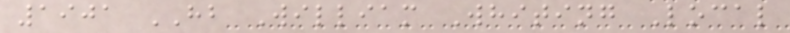1901 HB William Whiting Local
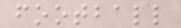football
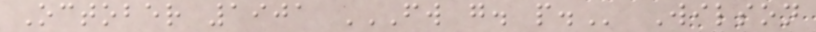October 1901 FW G. P. Wilson
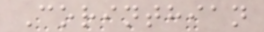Corinthian
